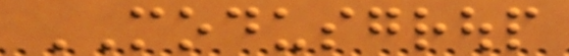MODUSGROUP
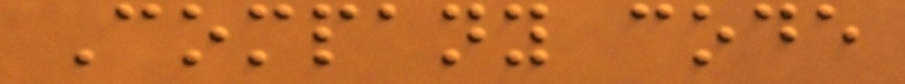Company code
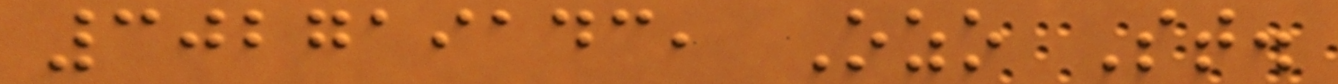302719143, Ozo St.
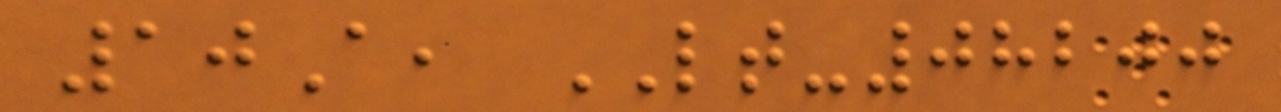10A, LT-08200
